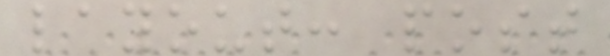layout: post
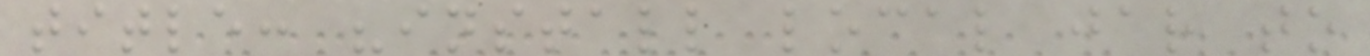title: "install local jar to
